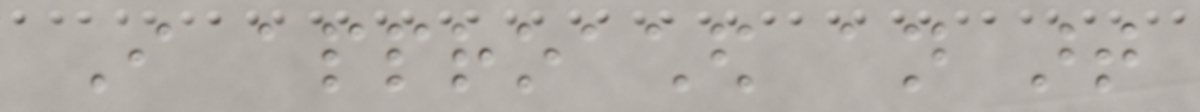I approached an art
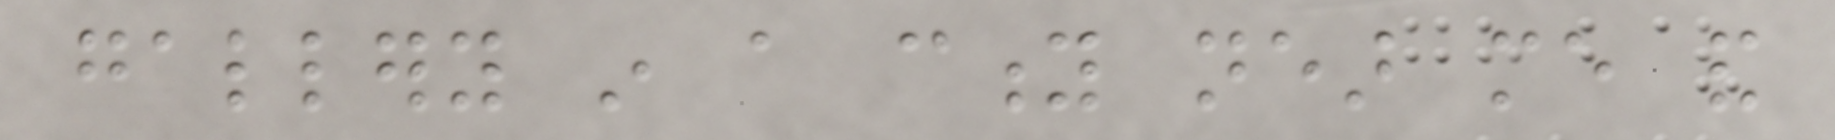gallery in a city near me and
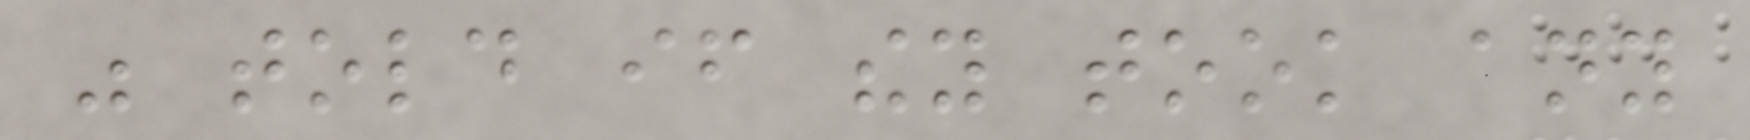was told if they took any
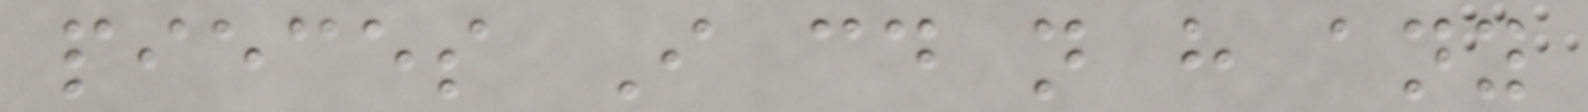pieces I could not have any
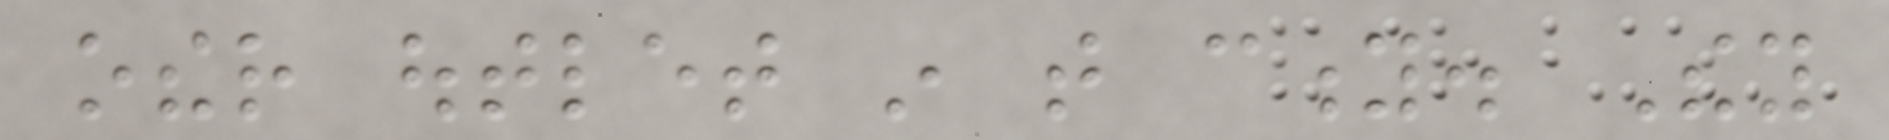other outlet in that city. They
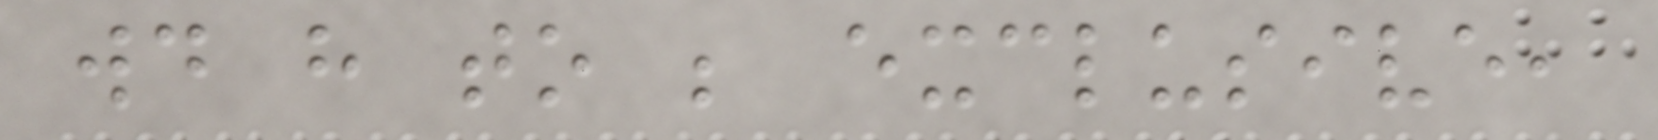would have to be exclusive,
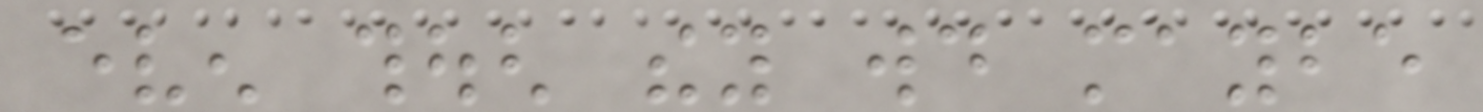even though they would maybe
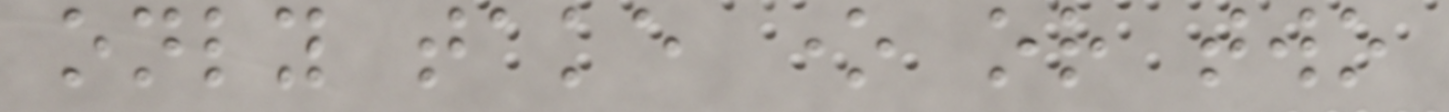only take one or two
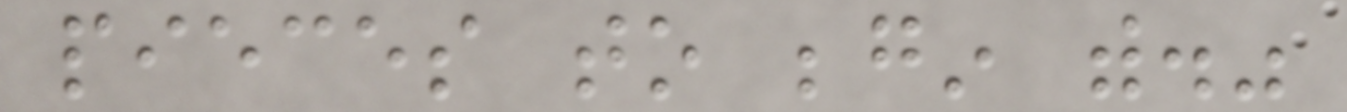pieces to begin with."
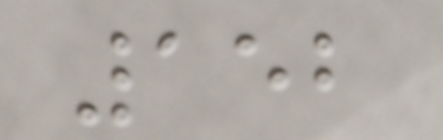152
